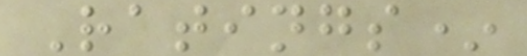Ratings*
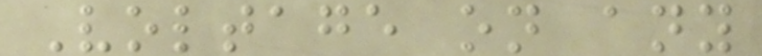Voltage on any
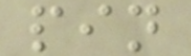pin
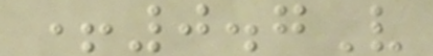+0.7V
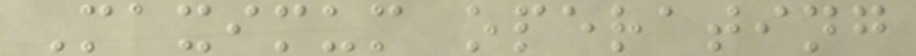Maximum operating
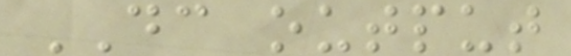DC output
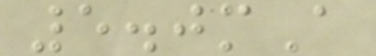5.0mA
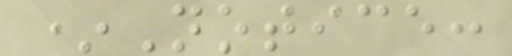*Notice:
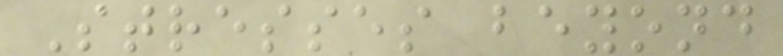Stresses beyond
